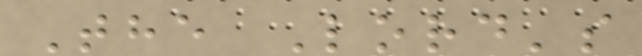The Lord's
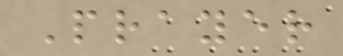Prayer
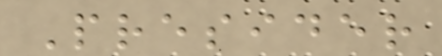Presider
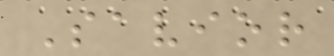Savior
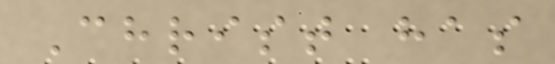Christ has
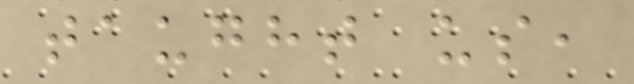taught us,
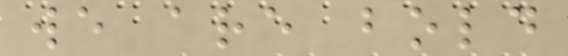we are bold
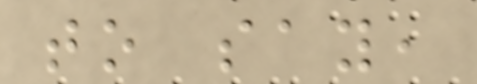to say,
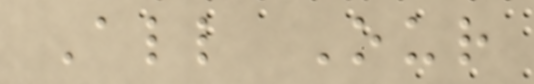All Our
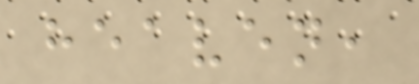heaven,
